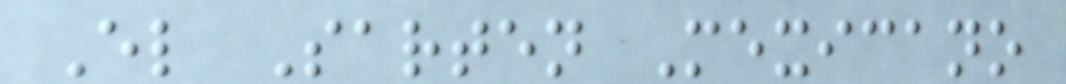El Sarten Mexicano
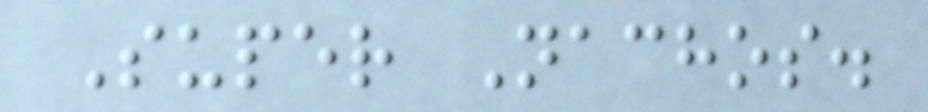Super Nachos.
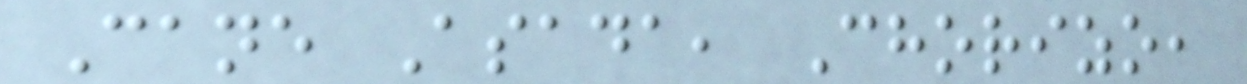Cane Asada, Chorizo,
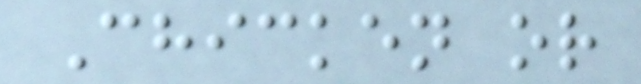Chicken or
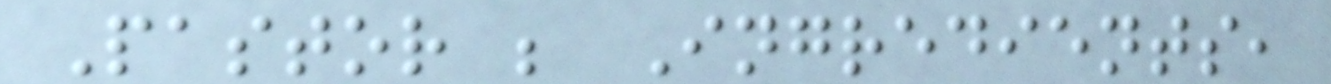Pastor ; Ingredients,
